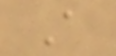A
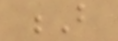B
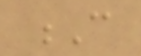C
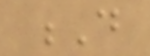D
